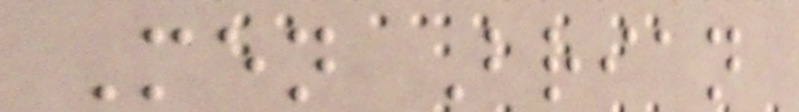Men Brian
